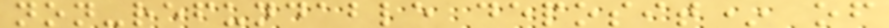non-refundable deposit* of
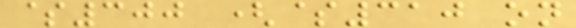$300 ($310 on
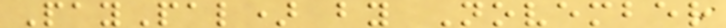PayPal) by November
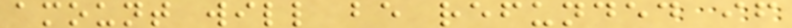amount will be refunded if
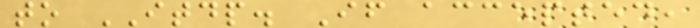to ITDP. If accepted,
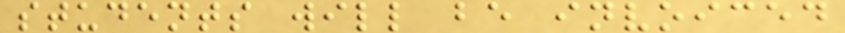students will be invoiced
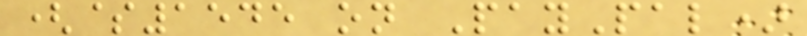($1545 on PayPal)
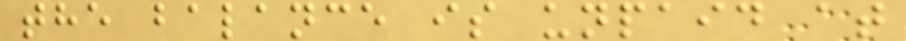the balance is unpaid at
